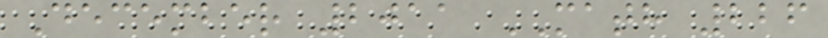December 2011 MATH 226
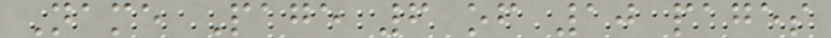Name Page 6 of 10 pages
